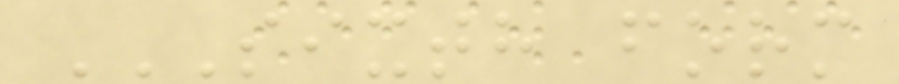SIXTH FORM
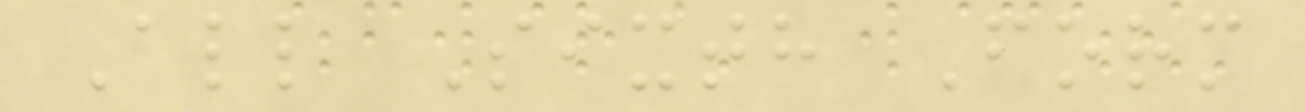All Sixth Form
